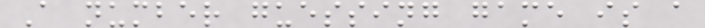A number guessing game is a
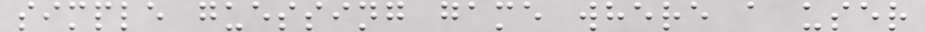simple guessing game where a user
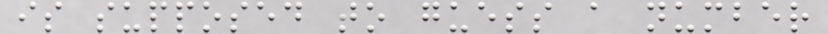is supposed to guess a number
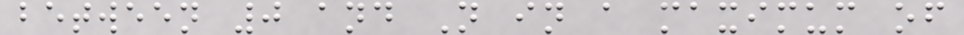between 0 and N in a maximum of
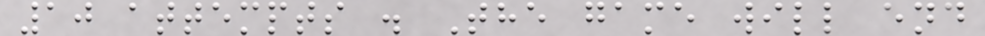10 attempts . The game will end
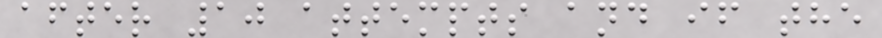after 10 attempts and if the
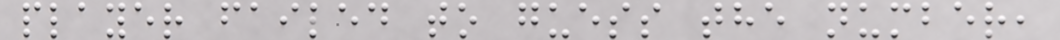player failed to guess the number,
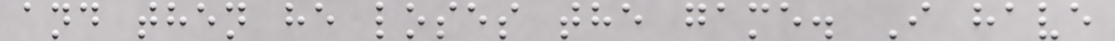and then he loses the game. I have
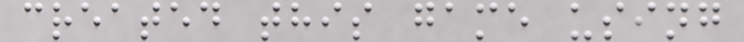created this game using
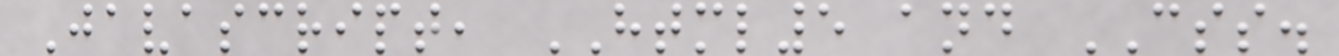Javascript, HTML5 and CSS.
